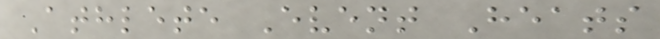Athlete Event Heats
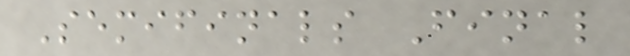Semifinals Final
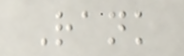Rank
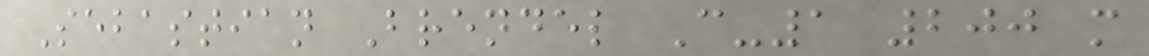Sebastian Brendel C-1 200 m
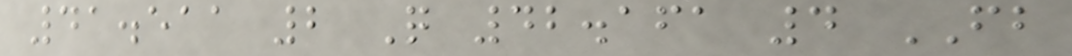41.511 2 Q 42.161 4 FB
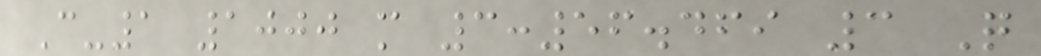C-1 1000 m 3:56.469 3 Q
